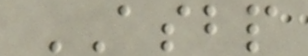ASBP
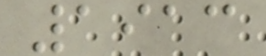1913
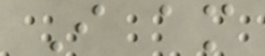I am
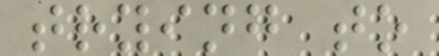trying to
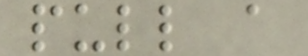pull a
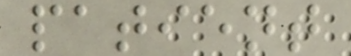patient
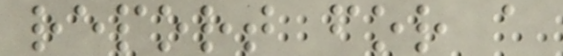report for a
